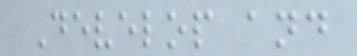Develop and
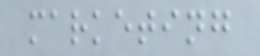marketing
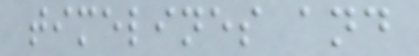timelines and
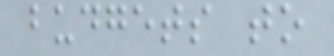budgets to
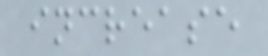increase
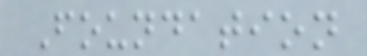Foundation
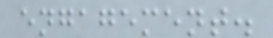engagement.
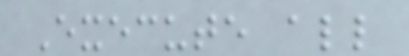Execute all
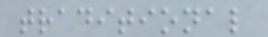traditional
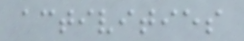activities
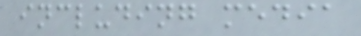including media
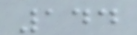144
